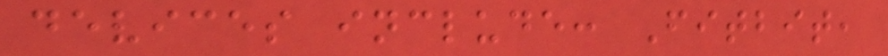devices include: Fitbit,
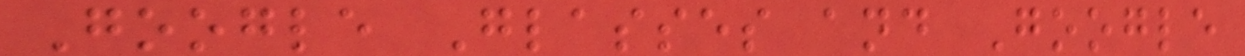Google Glasses and Google
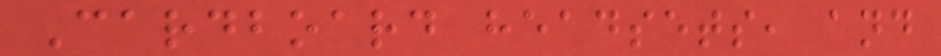Cardboard headsets, and
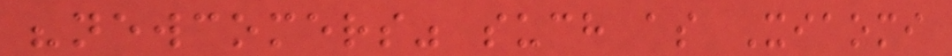"newcomers" such as Xiaomi
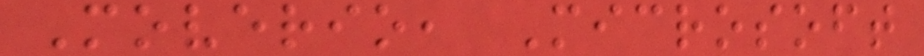Moverio, Microsoft
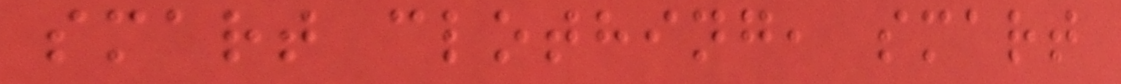smart clothing, smart
